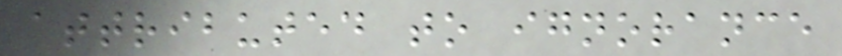attributed to ignorance
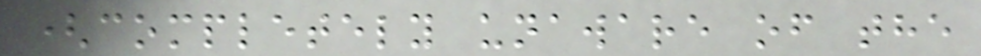(completely unaware of the
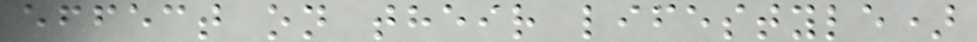effect on their lifestyle)
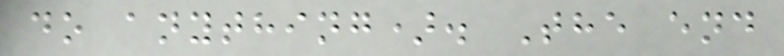do anything). The end
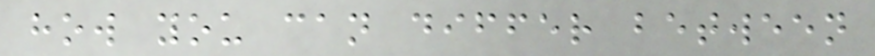how you can differ between
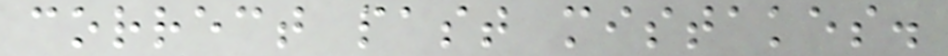correct past mistakes.
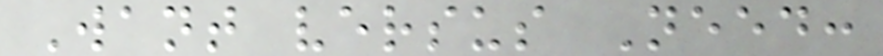Want versus Need:
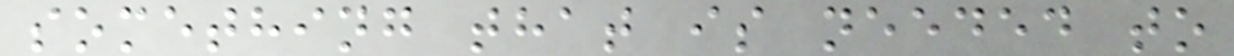something that is needed to
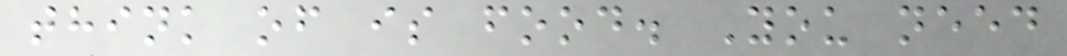think of is food. You need
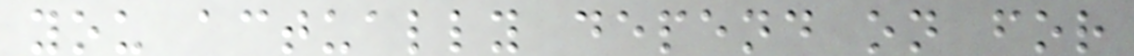you actually depend on for
